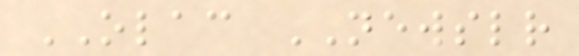OLAC NEWSLETTER
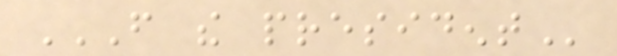FROM THE PRESIDENT
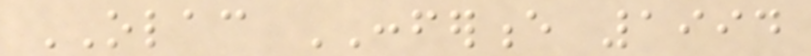OLAC CONFERENCE 1994
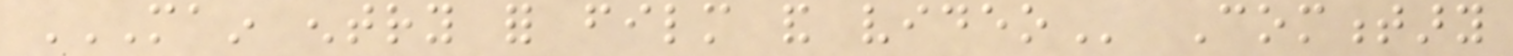MAIN ENTRY FOR FILM AND VIDEO Commentary
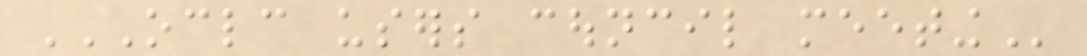OCLC USERS COUNCIL MEETING
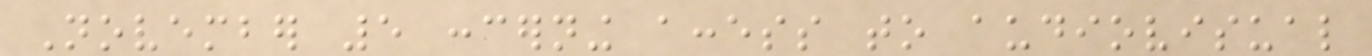November 5 concerning access to audiovisual
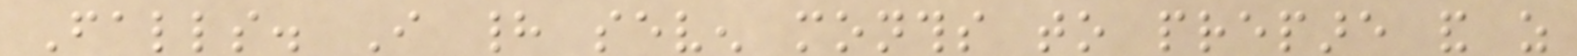Falls. I had seven months to prepare and as
